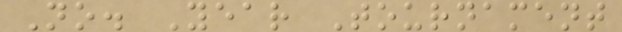No. Year Tournament
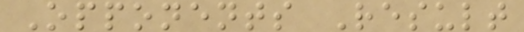Opponents Result
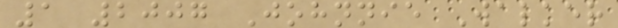1 2007 Johnnie Walker
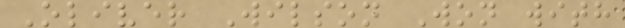Oliver Wilson Won with
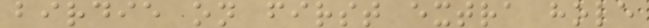birdie on first extra hole
